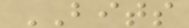BITS
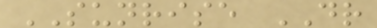SUNRISE DR
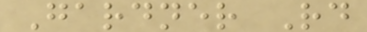Gardner Rd
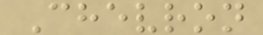Chevron
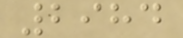2984
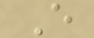E
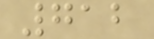712
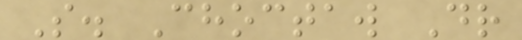S. Choctaw Dr
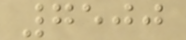7500
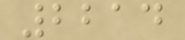2214
